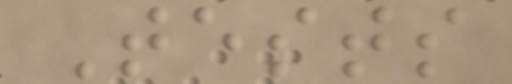Tests
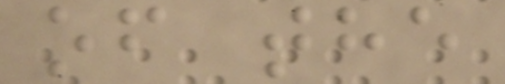of the
